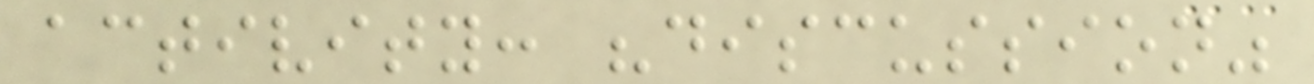activity: "discussion"
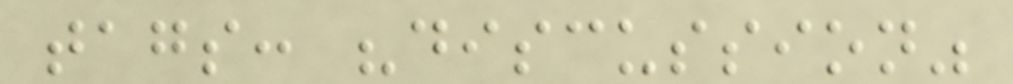tags: "discussion"
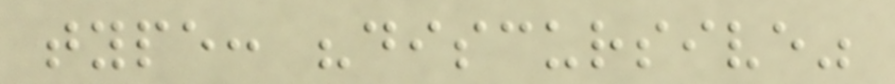type: "discursive"
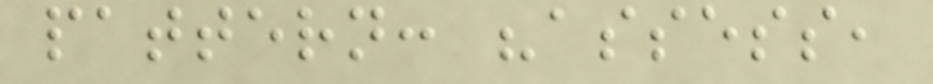pattern: "assess,
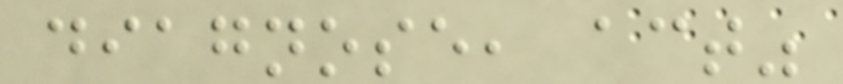diagnose, act"
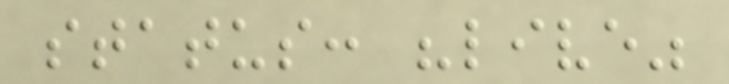status: "live"
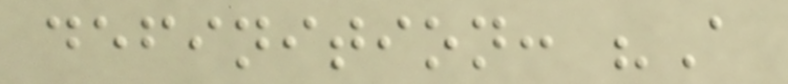definition: "A
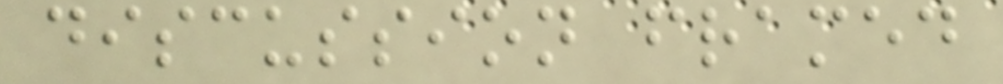discussion framed
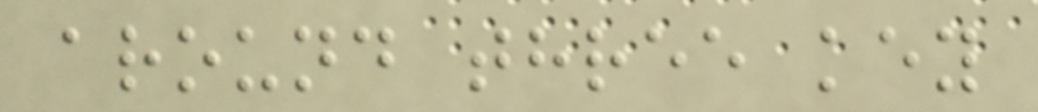around three key
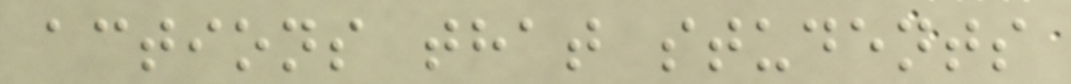actions that students
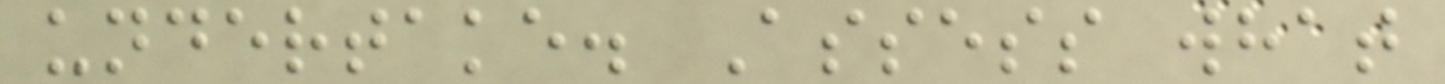undertake. Assess what
